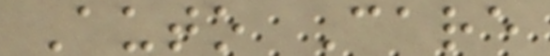Auto Care
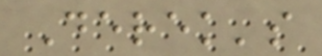Derek's
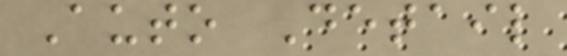Auto Detail
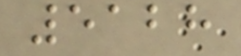5128
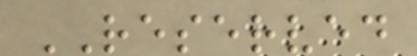RESERVED
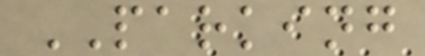PARKING
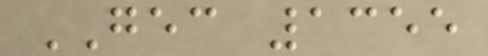GEC 1355
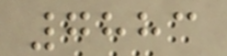7883
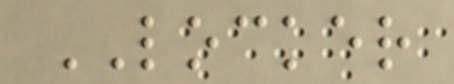LOCKER
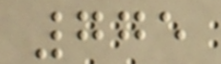775
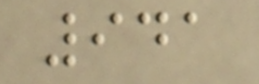941
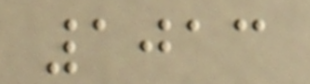1013
